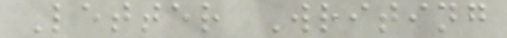Letter Writing
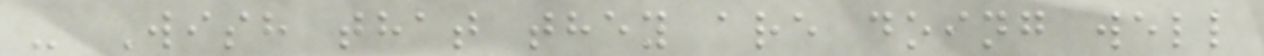- Wish that they are doing well
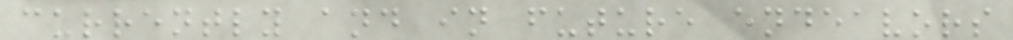currently and in future endeavors
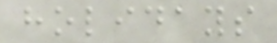holidays
